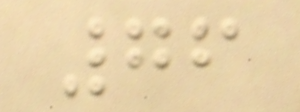76
